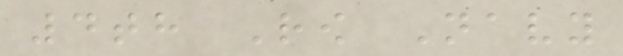4th Row Navy
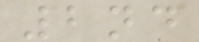2nd
